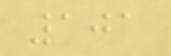101
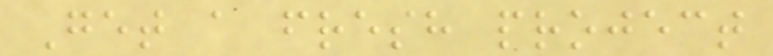Get a fresh project
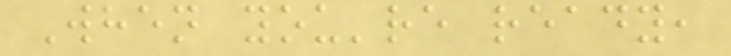When you're ready,
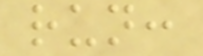run:
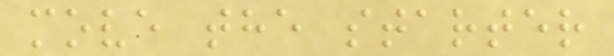move the starter
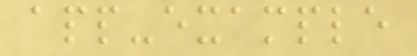app-example
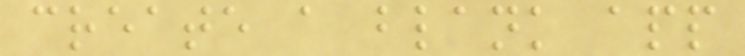create a blank app
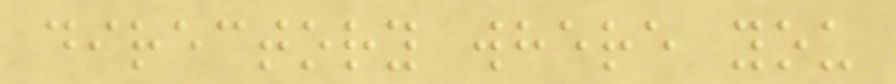directory where you
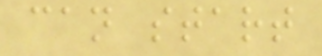can start
